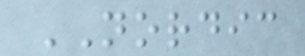NORDIC
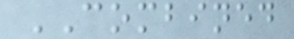COMBINED
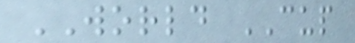WORLD CUP
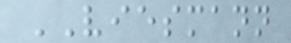VIESMANN
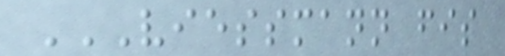VIESSMANN FIS
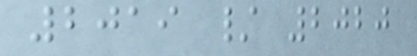2019 / 2020
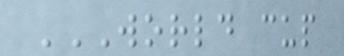WORLD CUP
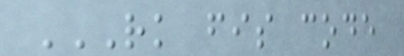RK FIS CODE
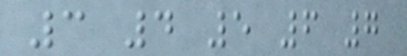3 4 5 6 7
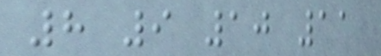8 9 10 11
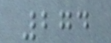274
